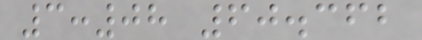3:08 60.362
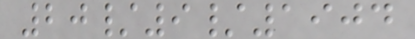20/9/1904
